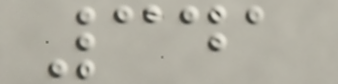341
